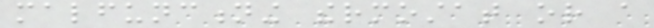malfunctioning thermostat or a
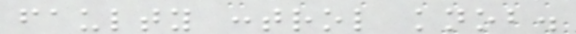faulty control knob.
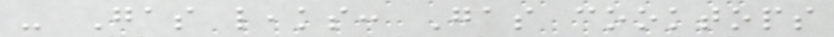- Gas leaks: Gas cooktops
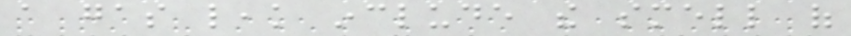a gas leak include the smell of
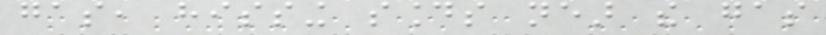gas, hissing sounds near the gas
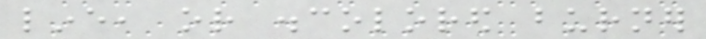line, or discolored burner
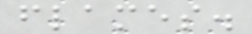flames.
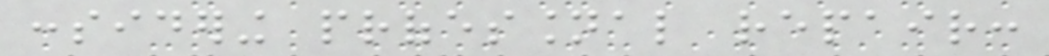considering professional repair:
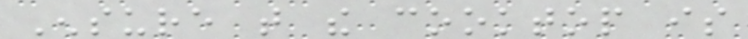Ensure that the cooktop is
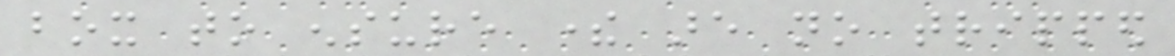box to ensure there are no tripped
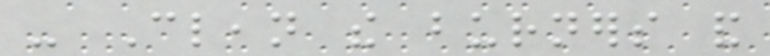- Clean the burners and
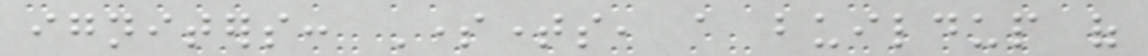igniters: Sometimes, a buildup of
